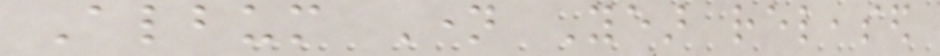Album Name Year released
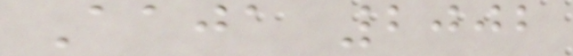Aaja 2002
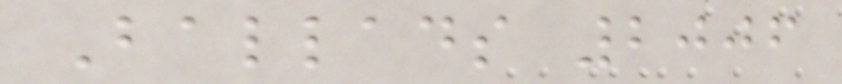Ballads 2006
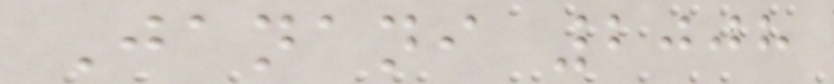Janani 2008
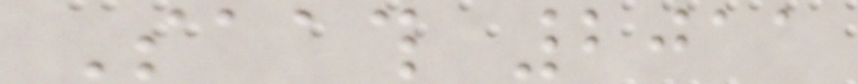Saath 2011
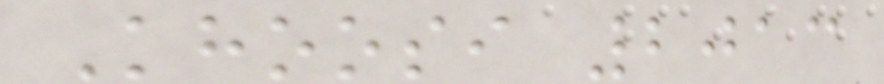Khoosi 2013
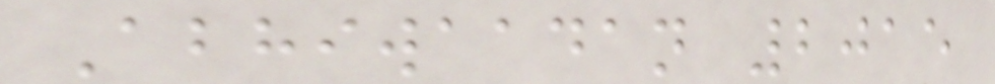Abhiwaadan 2015
